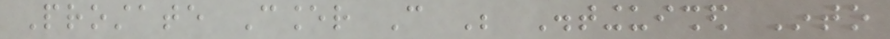Prostate Cancer Can Be Distinguished Into
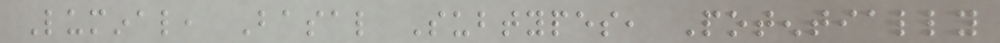Luminal, Basal Subtypes, Potentially
